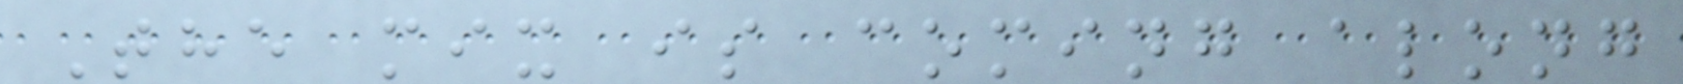The mix is coming along
